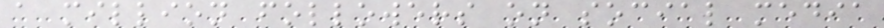a million followers on social media
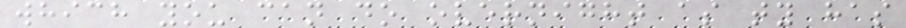which you can do overnight as ty has
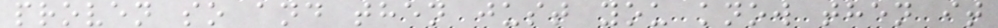proven so and then just you know then it
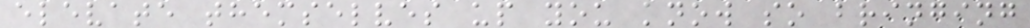elevate themselves up you know so bringing
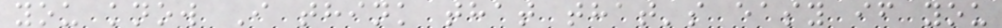you know I think that that's easy if you
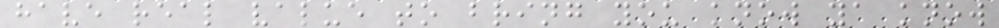have real value to bring you know ya know
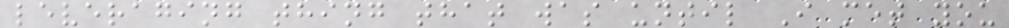leveraging thing that was until I met you
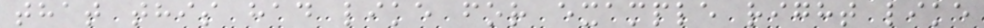that this had like for example right like
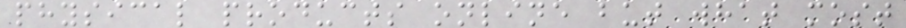physical products online but what most
